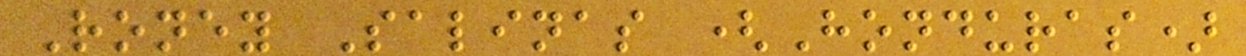Roney Salinas (Honduras)
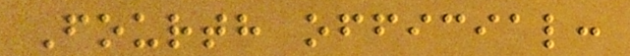Fourth official:
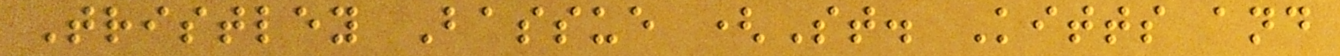Tristley Bassue (St. Kitts and
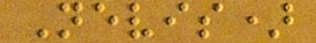Nevis)
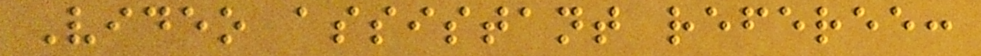Video assistant referee:
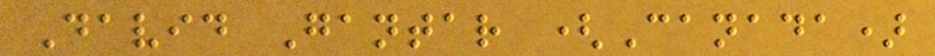David Gantar (Canada)
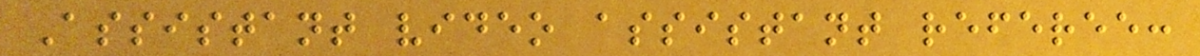Assistant video assistant referee:
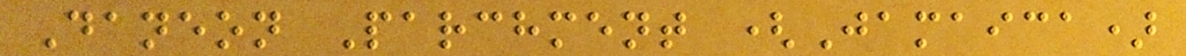Daneon Parchment (Jamaica)
